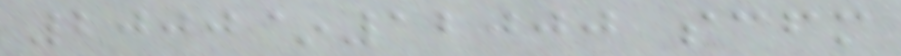2000~12000 scfm
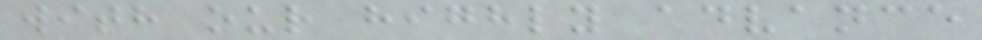with our highly advance
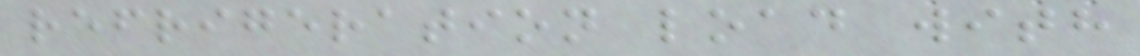refrigeration load with
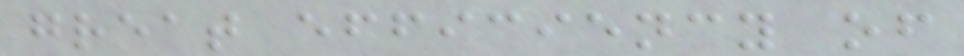great efficiency of
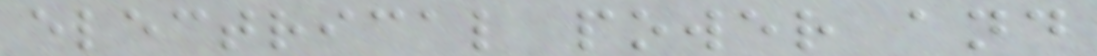electrical power and
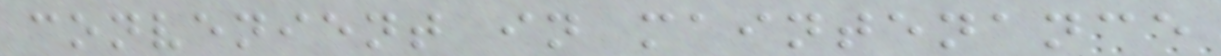convenient in maintenance
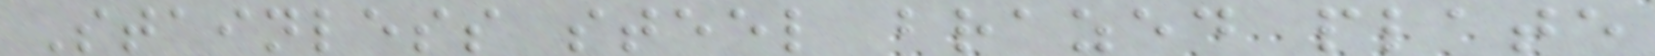Stainless steel brazed plate
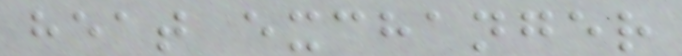heat exchanger
